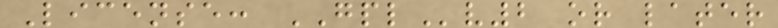License: GPLv2 or later
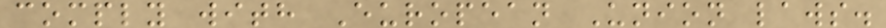comply with European Union laws.
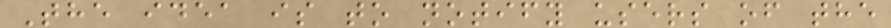The idea is to notify users of the
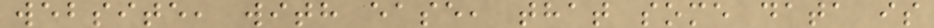website, with ease, that some data is
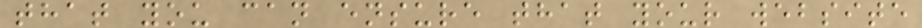that you can ensure that your website
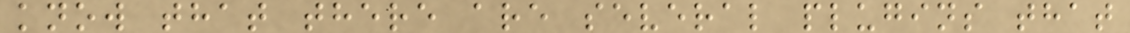know that there are several plugins that
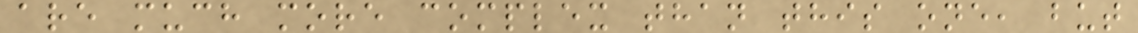are much more complex than this one, but
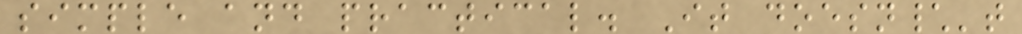simple and practical. It doesn\'t
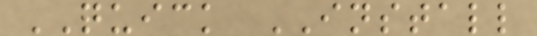QUICK INSTALL
